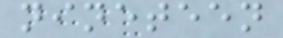nineteen
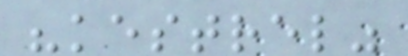"kestrel"
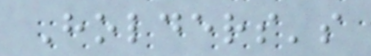Holders's
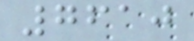7610
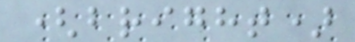(bright)
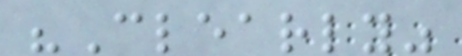"Clearly"
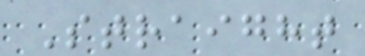Straight
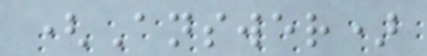(Answer)
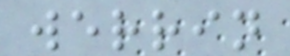werrin
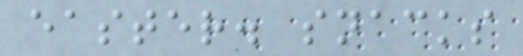easter. snacks
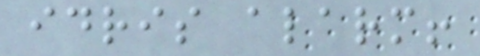idris alarm!
